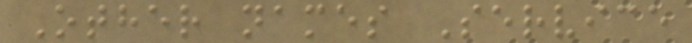Other names Service
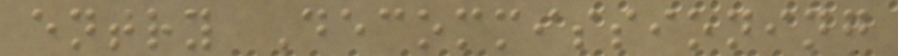entry Decommissioning
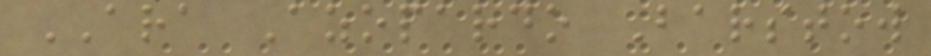ARA Azopardo Barstow
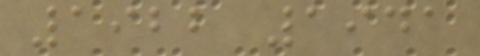1922 1941
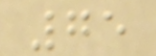75
